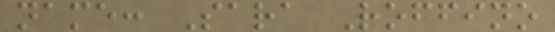name: Sara Roffino
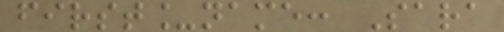first_name: Sara
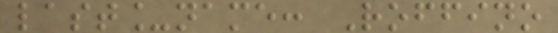last_name: Roffino
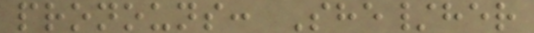pronouns: She/her
